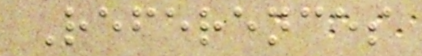References
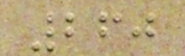260
